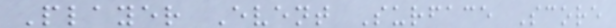Player Event Surface Score
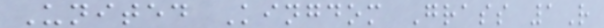United Kingdom Grass 1R
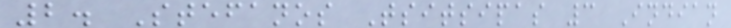2. Stefanos Tsitsipas 3 Indian
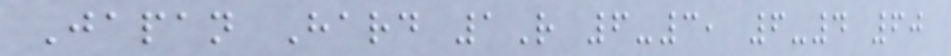Japan Hard 1R 6-3, 6-4 60
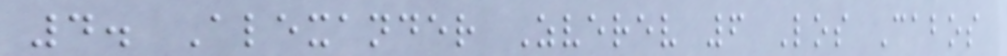4. Alexander Zverev 6 Los Cabos
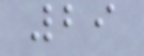29
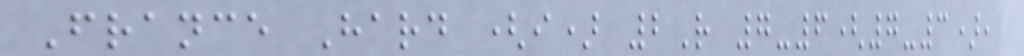France Hard (i) 2R 7-6(7-3),
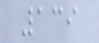139
